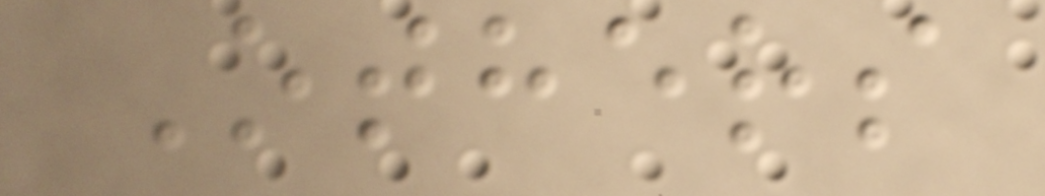Others
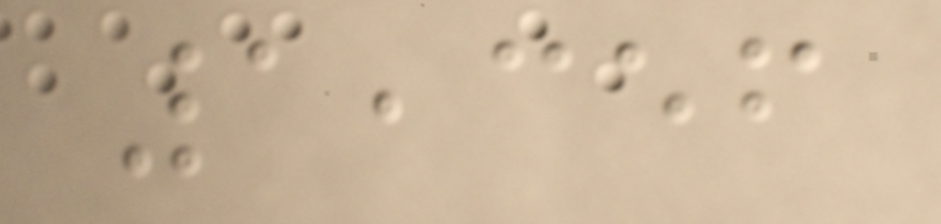1,356
